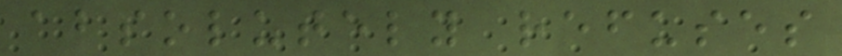absolutely refuses
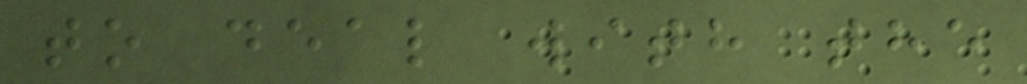to deal with the
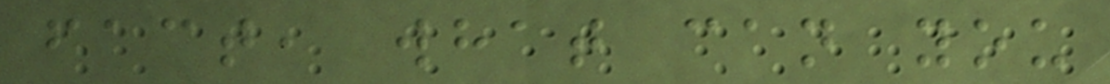fact, what can you
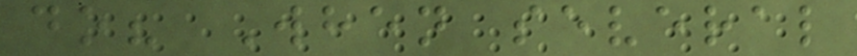do? When several
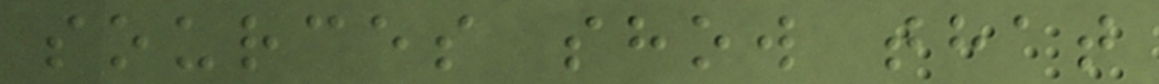sources show that
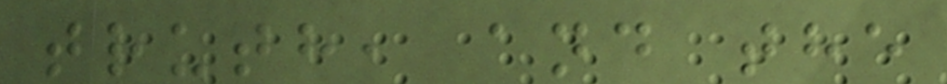truth, and the
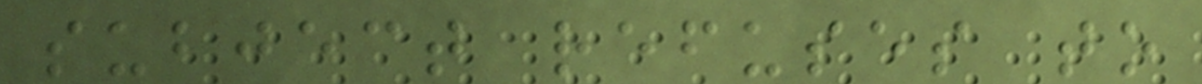subject refuses to
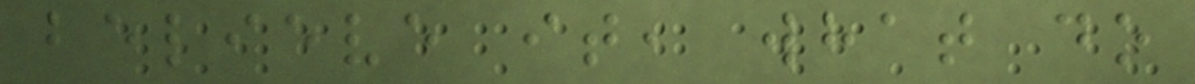believe it, what do
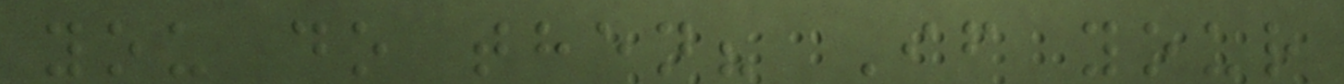you do then? If your
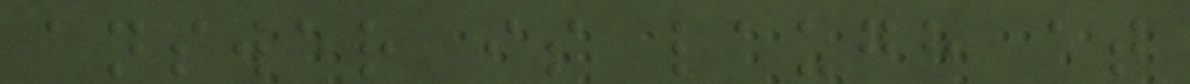answer is laugh at
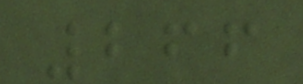266
